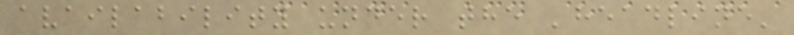availability under the 'headline'
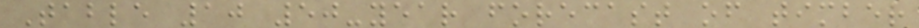Table 10 50-year forecast of timber
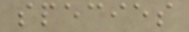species
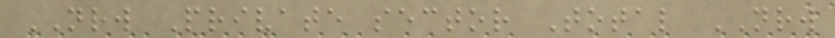NRW Private sector Total NRW
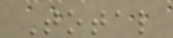Total
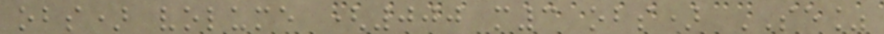obs) volume (000 m3 obs) SE%
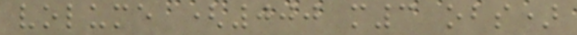volume (000 m3 obs)
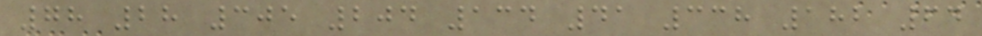78 28 305 204 134 41 338 182 64
